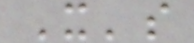It's
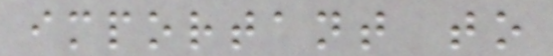important to
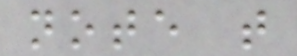note that
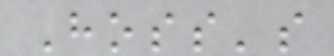Hoss's
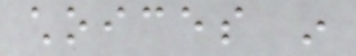choices in
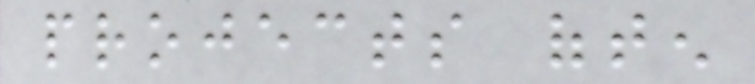projects often
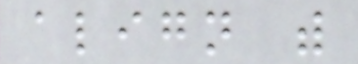align with
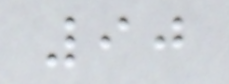90
